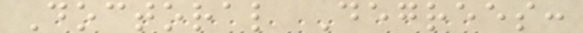Doctoral Degrees:
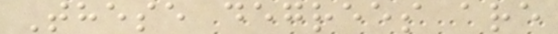These degrees are
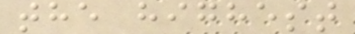the highest
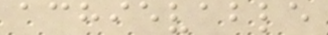achievable
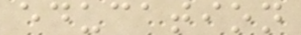education
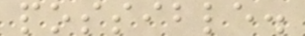possible.
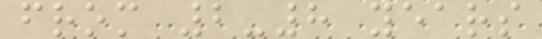from 2-8 years
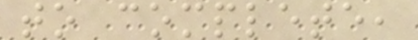to complete,
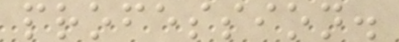profession.
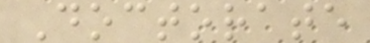Doctorate
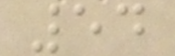54
